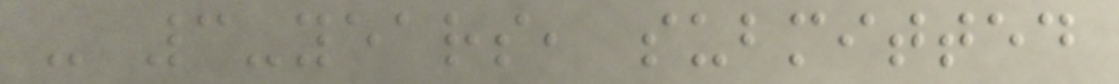- 3-years, submitted
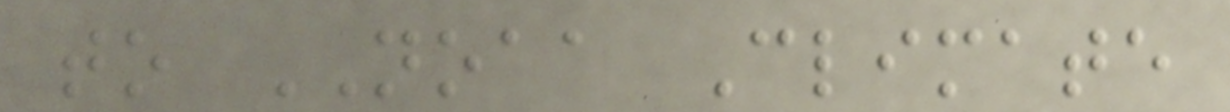to NOAA Climate
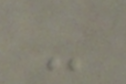-
